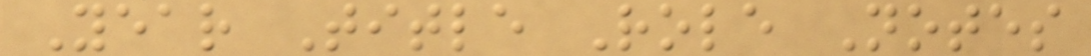Year Title Role Notes
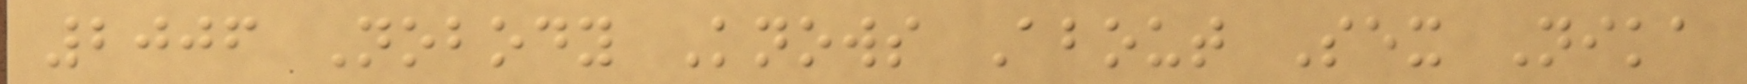2006 Nobody Knows About Sex Nika
